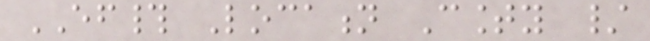EF# Location County /
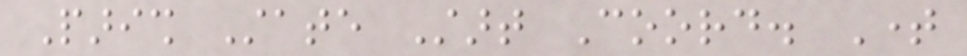Parish State Start Coord. Time
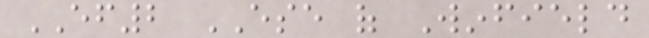EF2 ESE of Winfield
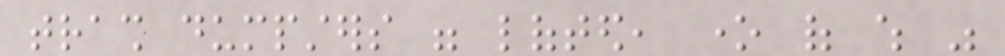trash dumpsters were lofted, one of which was
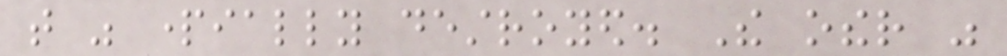that was partially destroyed. The other was
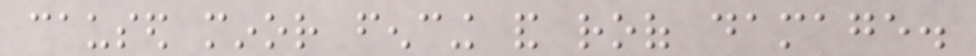caused minor fencing and roof damage.
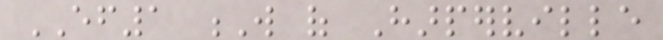EF1 W of Harperville
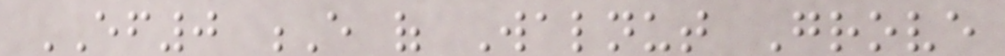EF0 E of Walnut Grove
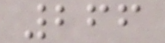266
